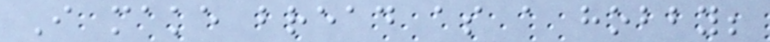I make bread as a hobby;
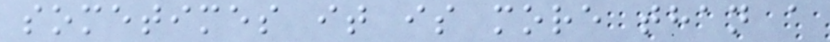sometimes it is more than a
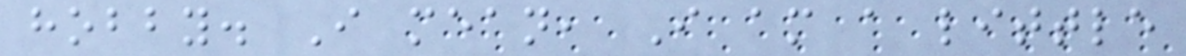hobby. I mean, I am a little
